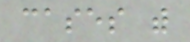cases with
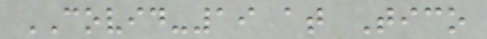COVID-19 at Tico
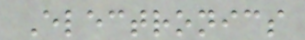Electronics
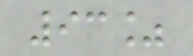93%
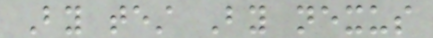By test By nexus
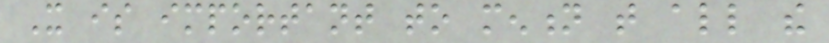It is important to mention that all the
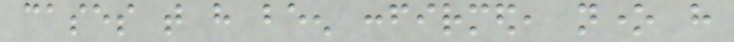cases that have been confirmed, none have
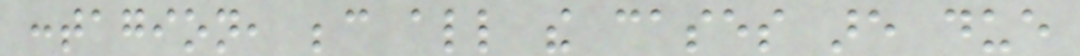contagion, because all the cases are due
